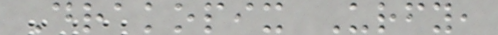Drakopix Urfy,
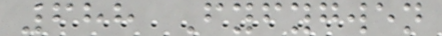688 Fyfygwen
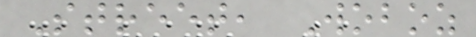Street, Woboz
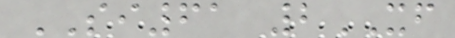SI61 2XF
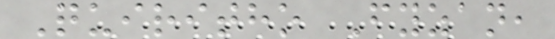Quiritho Fyzan,
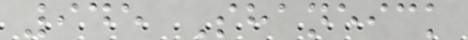945 Shaneick
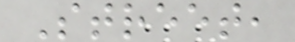Street,
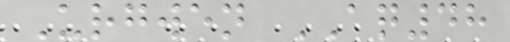Urgwen AQ48
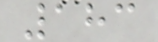183
